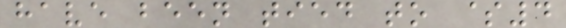have been tied to $4
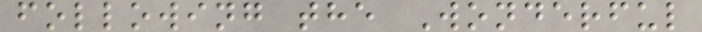following the Wonderful
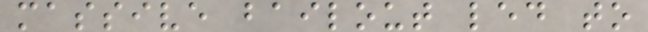massive bailout led to
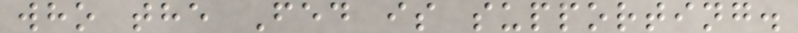who the Fed is supporting.
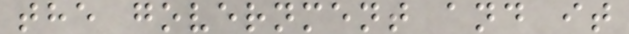the government and it
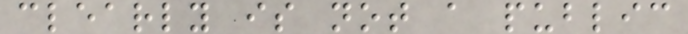clearly is not a public
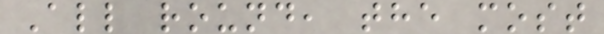All round, the most
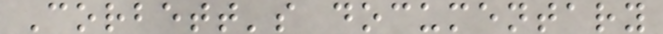Corbett's documentary
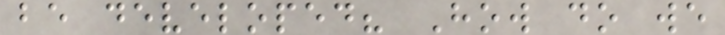be developed? How do we
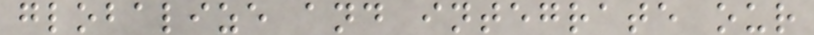globalize and integrate our
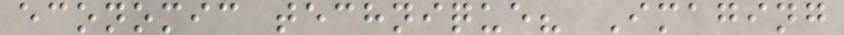economic technique? Imaging
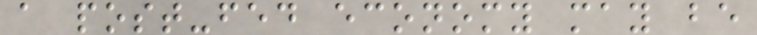a post-fed economy may be
